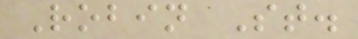Robin St.
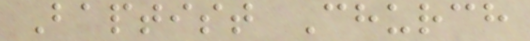Baptist Church
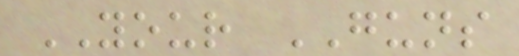YOUR GUNS
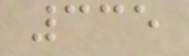335
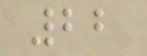22
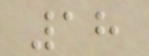18
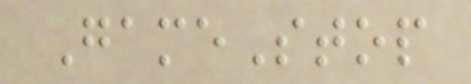GameStop
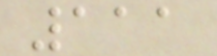111
